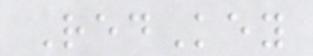RedKey
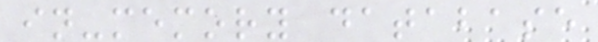in-memory database
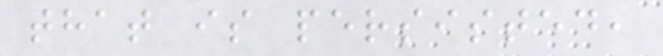that is persisted,
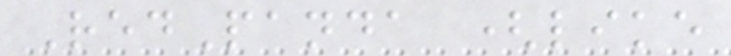RedPanda (like
